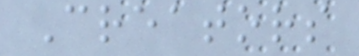Creators
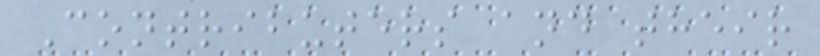Contributers and their
